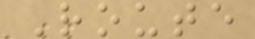Route
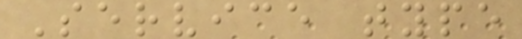Service type
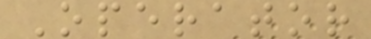Operator
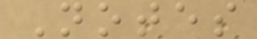Notes
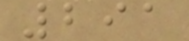291
